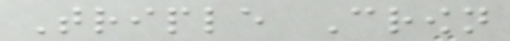Triple Crown
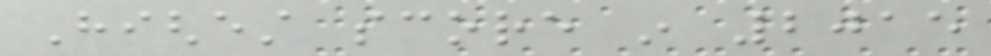Highest score in 2015
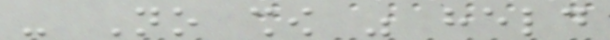- No show was held
